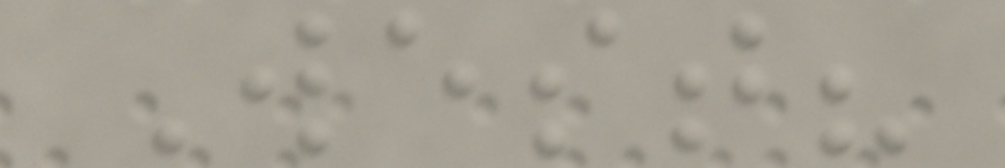West?
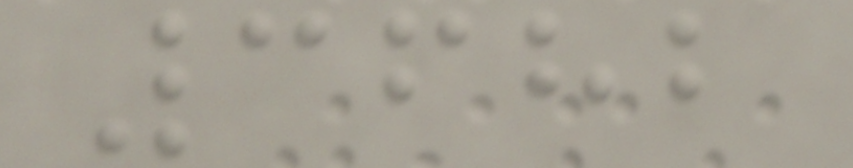3682
